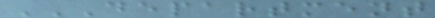DEPARTMENT
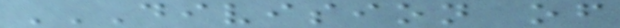DIVISION OF
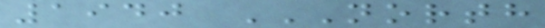1940 NORTH
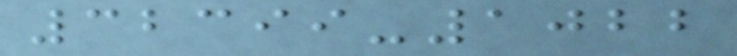32399-1022
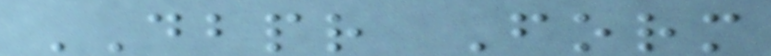DBPR Form
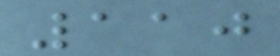110
